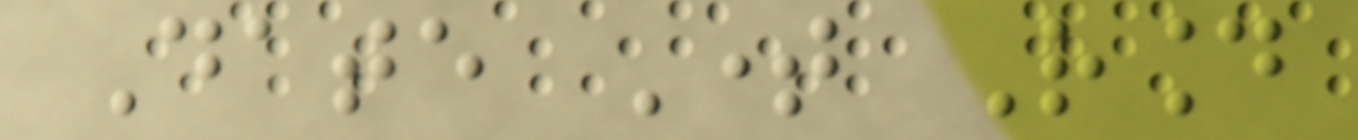Date Time Round
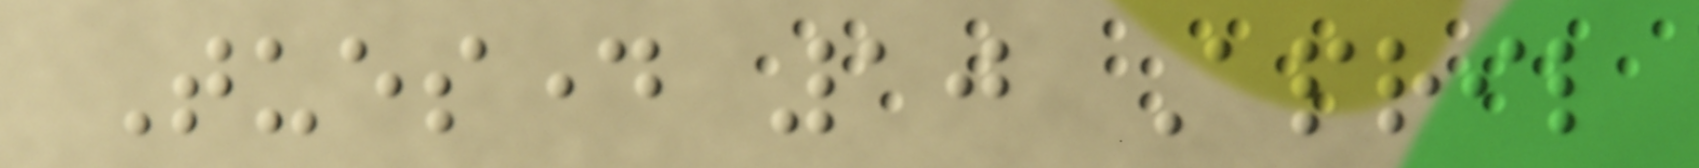Tuesday 10 April
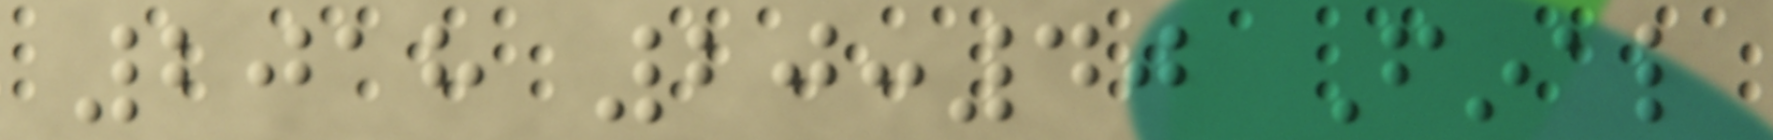2018 20:40 Final
